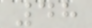48
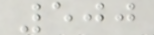500
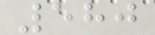580
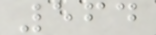564
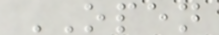OPEN
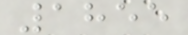1855
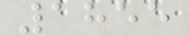1855
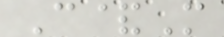C&M
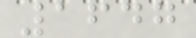1647
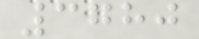3780
